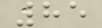85
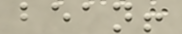bean!
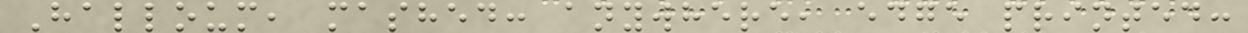Halloum, mashed: anywhere, edge printed:
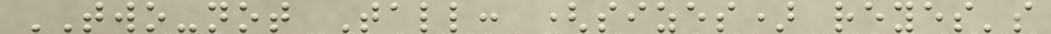TWO-not Tall: (sizes) reyes's
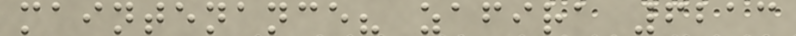maintenance? zafira 6213
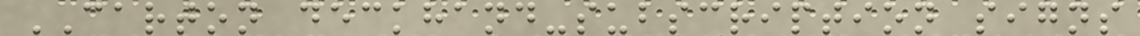CARTON deckhand-subscription signs
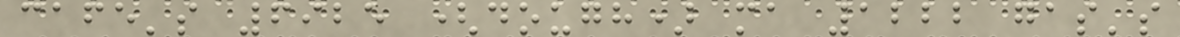cafe's 6925 (dough) ma 1222 gas's
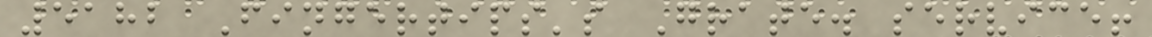5182 Fingertips's Grate. service!
